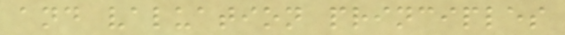and valuation principles
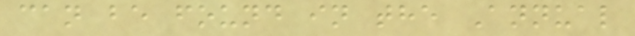can be found in the Annual
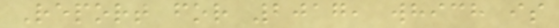Report for 2017, which is
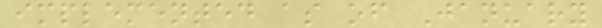implemented as of January
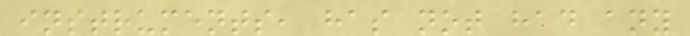instruments, has not had any
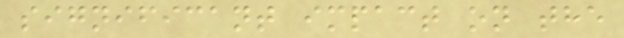significant impact on the
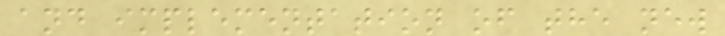and implementation of the new
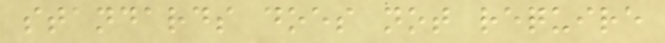standards does not require
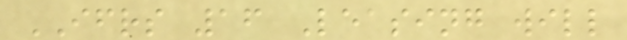IFRS 16 Leasing will
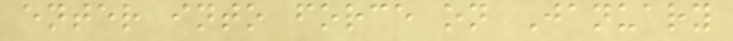enter into force on January
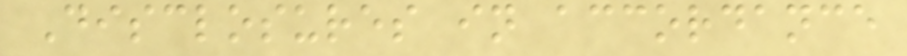Disclosures in accordance
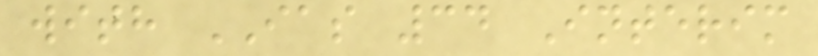with IAS 34 Interim
